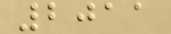2011
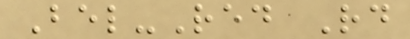Bel-Red Rd
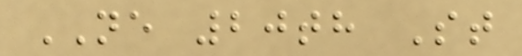NE 20th St
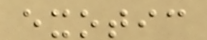exotic
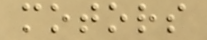motors
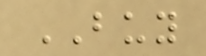BUY
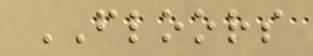FLOORS
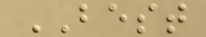BEST
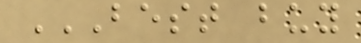BEST BUY
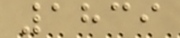1839
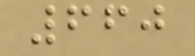660
